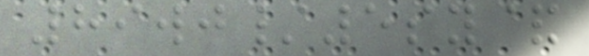89wj/5sy&
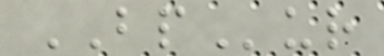BPur
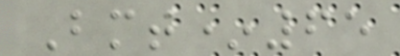Bmt*65
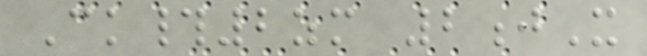Ck#2zm 2jX
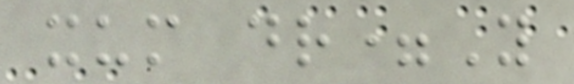xum dr=Y
